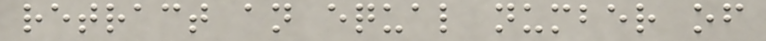retract an equal number of
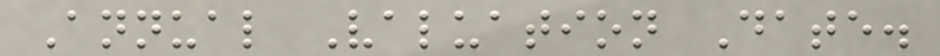Annual Valuation Date.
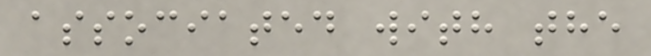associated with the
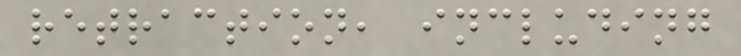retraction, including
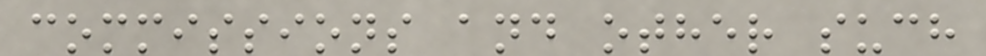commissions and other such
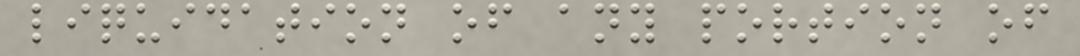liquidation of any portion of
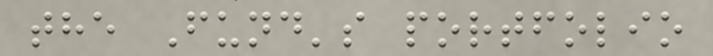the Fund's portfolio
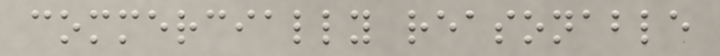commercially reasonable
